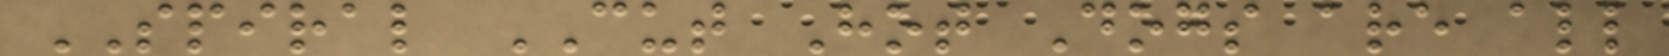SPIRAL CUT Hot Dogs are all
